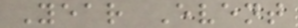Year Event
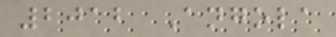2012 Angola
